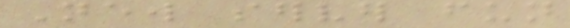New server fun
